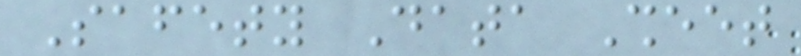Safety Data Sheet
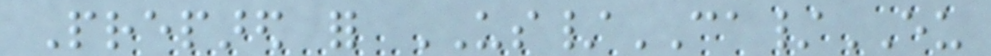Prepared for US/CA/EU
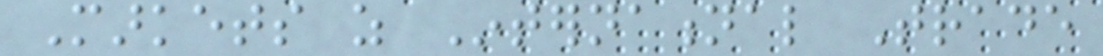Markets as International Trade
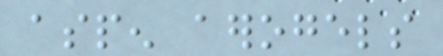aspen aerogels
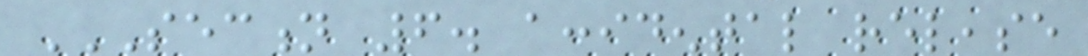SECTION 6. ACCIDENTAL RELEASE
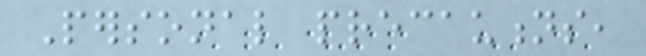Personal precautions,
